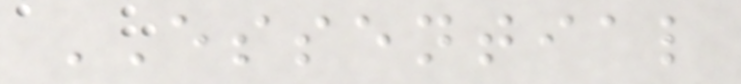ESSENTIAL
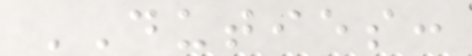DUTIES:
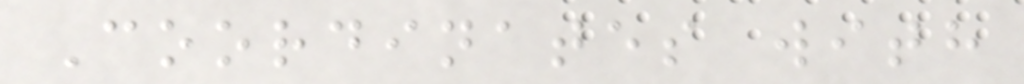Coordinates with
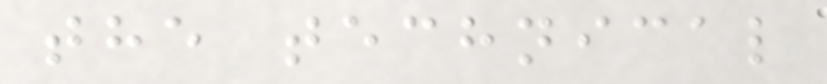the technical
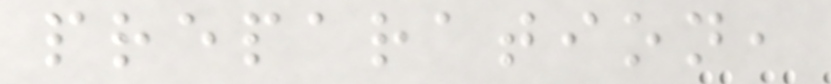preparation,
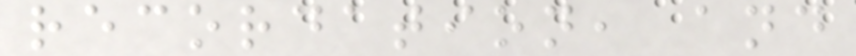recordation, and
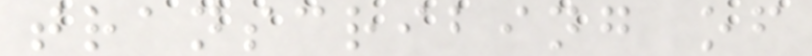transcribing of
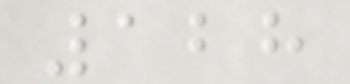128
